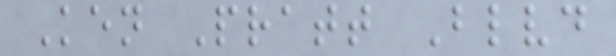Ken Pratt Blvd
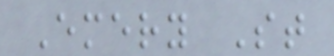Emery St
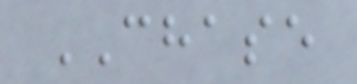CHASE
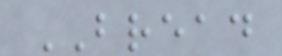BREAD
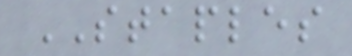STAPLES
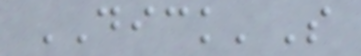DICK'S
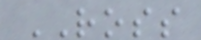ROSS
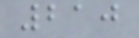210
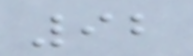92
